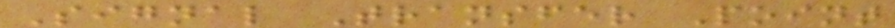Signal Transfer Point
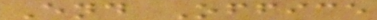End Office
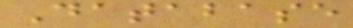Database
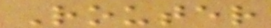Router
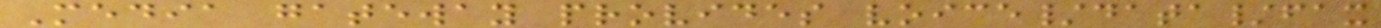Media gateway provides voice/data/fax
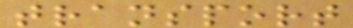transport
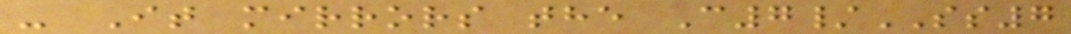- It mirrors the C7/SS7
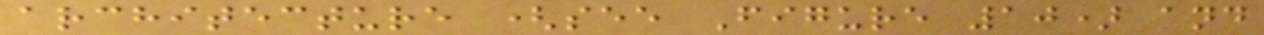architecture (see Figure 10) and
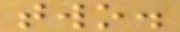two.
